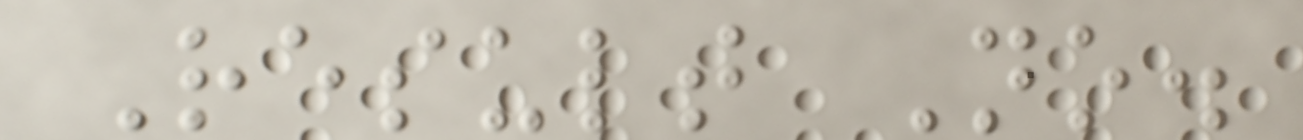Result No.
